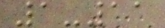1-11
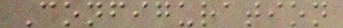Configuration
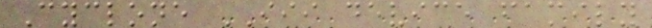Cyclone III device family
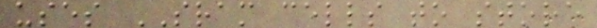uses SRAM cells to store
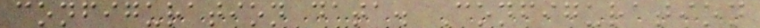configuration data. Configuration
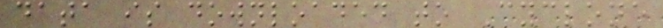data is downloaded to Cyclone
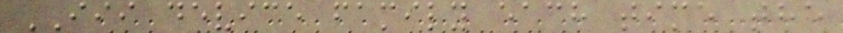III device family each time the
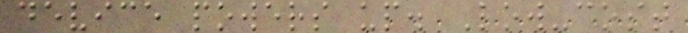device powers up. Low-cost
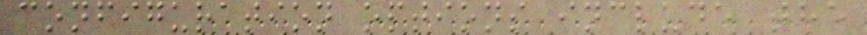configuration options include the
